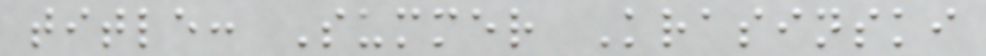title: Summer Krasinski
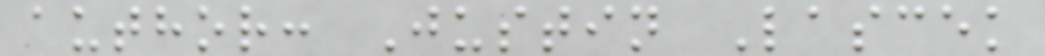author: Justin Lascek
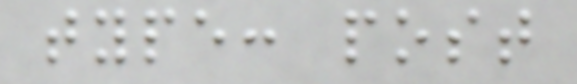type: post
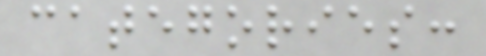categories:
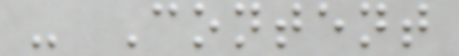- Content
